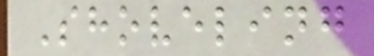Shoveling
